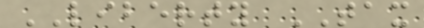LIBERTY TAX
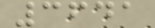3641
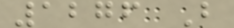1276 B
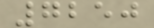7250
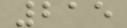215
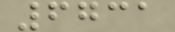6731
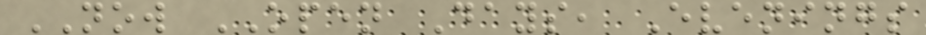NOW OPEN Days, Evenings
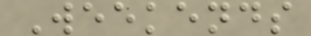Weekends
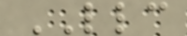LLC
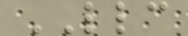LLC
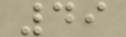49
